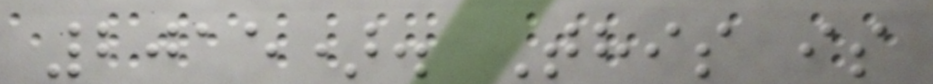2015). This is
